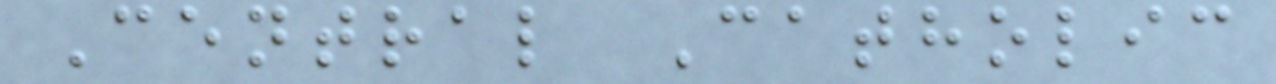Central Catholic
